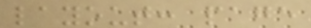layout: page
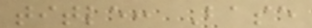title: Base
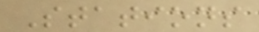Stations
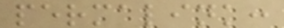permalink:
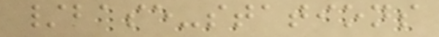/base-stations
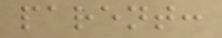parent:
